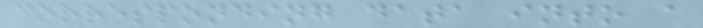corresponding data into a
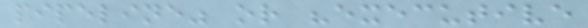pipeline" or "executive
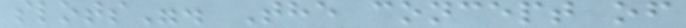slots". The concept of
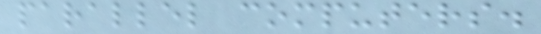parallel computers.
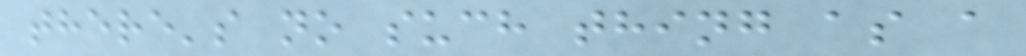there's no such thing as a
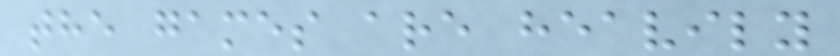the games are heavily
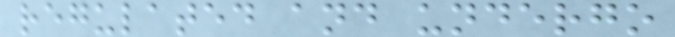regulated and undergo
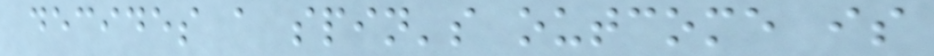decides a spin's outcome is
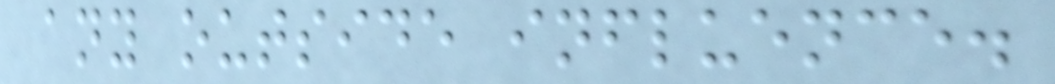any outside influence.
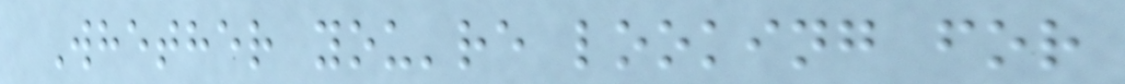Whether you're looking for
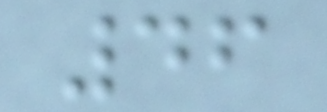46
